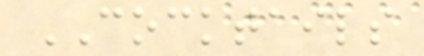COCKTAILS
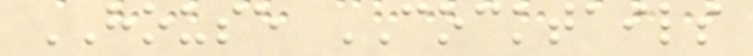HOUSE COCKTAILS
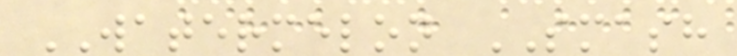WATERMELON SMASH
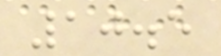10.5
